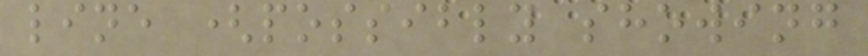line (possibly showing
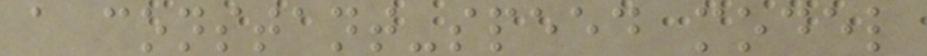a constant-speed model
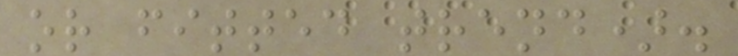or fitted trend).
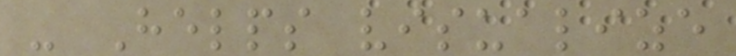- Helps visualize
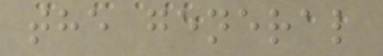the general
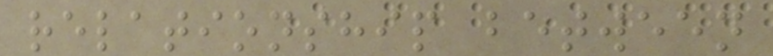relationship between
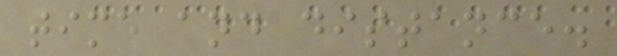time and distance.
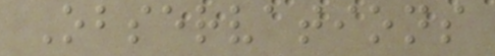Observations
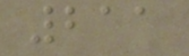211
